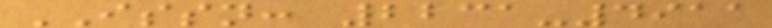ISSN: 2231-4911
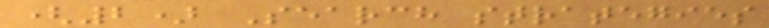(2) Search strategies
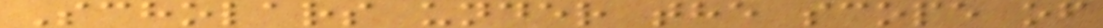Scholars under the scope of
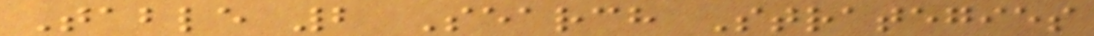Table 2 Search Strategies
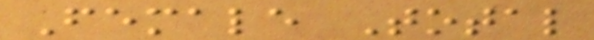Female Total
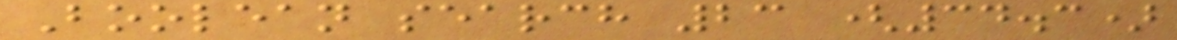Boolean search 23 (34.3)
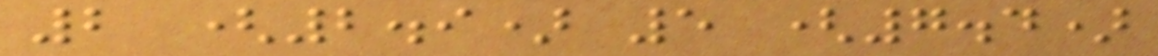2 (2.9) 5 (7.4)
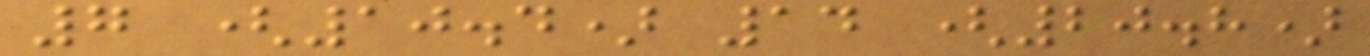7 (10.4) 14 (20.8)
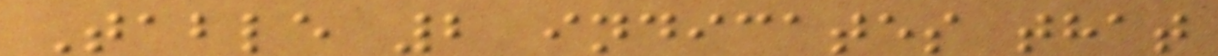Table 2 indicates that
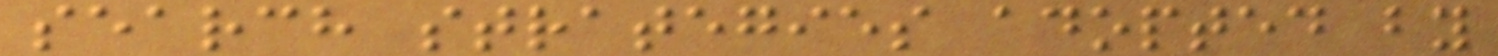search strategies adopted by
